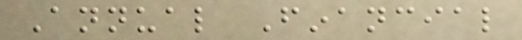Annual Financial
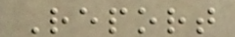Report
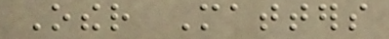Other Matters
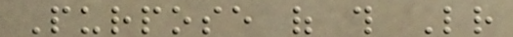Purpose of this Letter
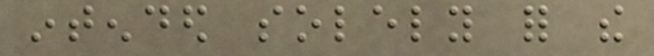intended solely for the
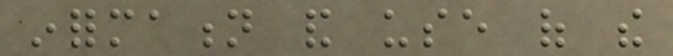information and use of the
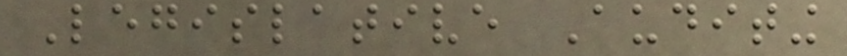Legislative Auditing
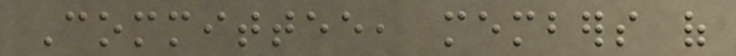Committee, members of
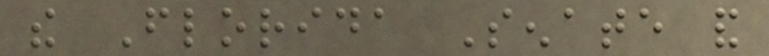the Florida Senate and
